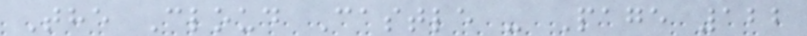The Cloud Castle - Page 122
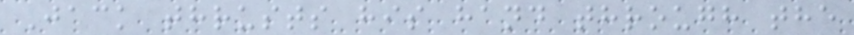Jack thrusts his hand through the
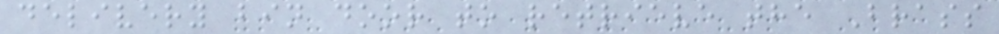delivery bin door to retrieve the Brass
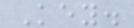Key.
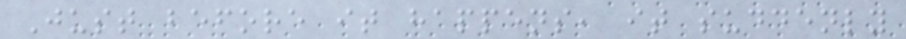Just before it happens, it suddenly
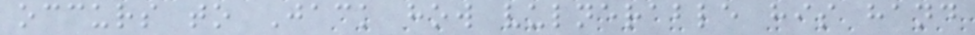occurs to Jack how vulnerable his hand
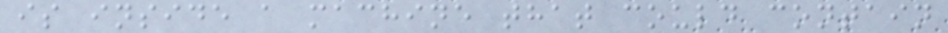is inside a machine that could contain
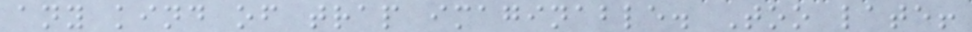any kind of trap imaginable. Too late!
